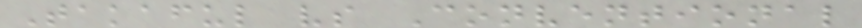Takaful vs Conventional
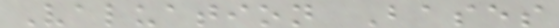Valuation Bases
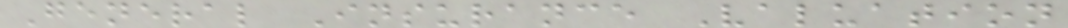General Insurance Valuation
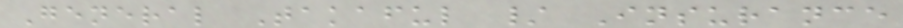General Takaful / Insurance
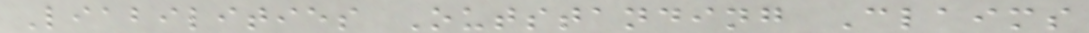Liabilities Outstanding Claims
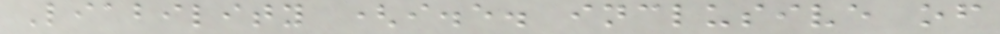Liability (i.e. inclusive of
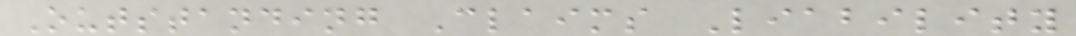Outstanding Claims Liability
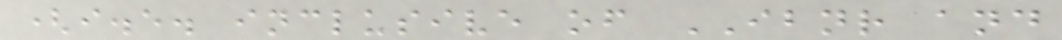(i.e. inclusive of IBNR and
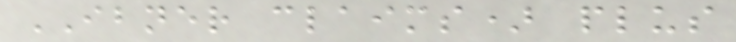IBNER claims) plus
